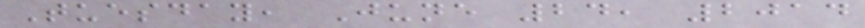Tuesday, June 24, 2014
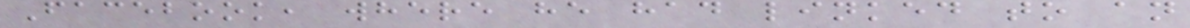Facebook, where he had linked to an
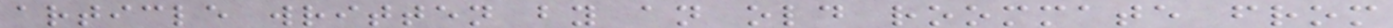article written by an old roommate from
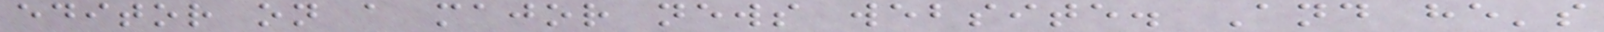editor on a major news website. And he's
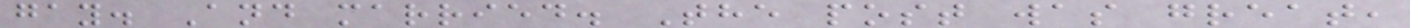gay. And married. The post was great,
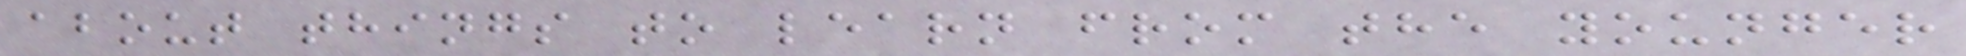about things to learn from the younger
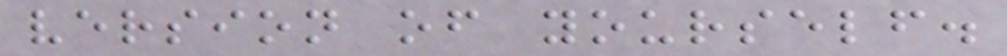version of yourself.
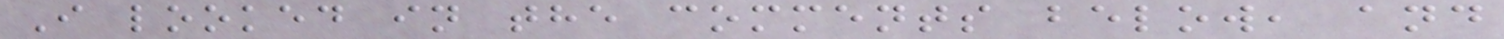I looked in the comments below, and
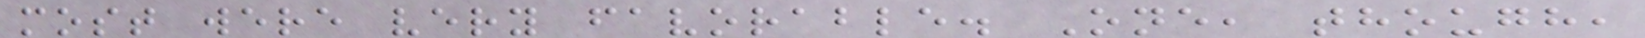most were very favorable. One, though,
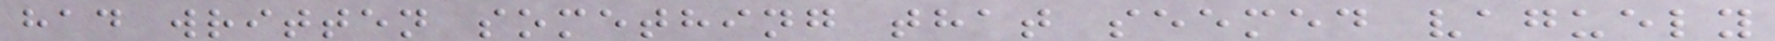had written something that seemed vaguely
